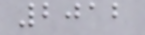2012
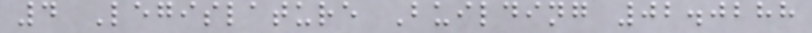4 Legislature Building 02.0288
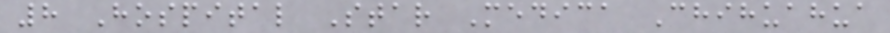8 Hospital Star Medica Chihuahua
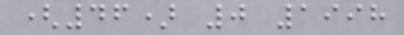(46) 0 1998
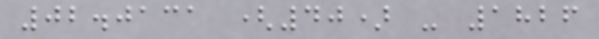02.0131 (40) - 1826
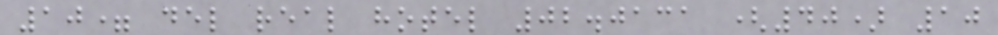10= del real hotel 02.0131 (40) 10
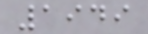1949
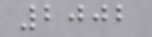2002
